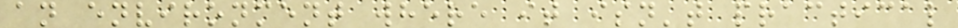an environment where it isn't practical
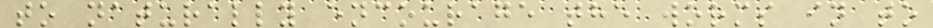to naturally encourage the worms in to
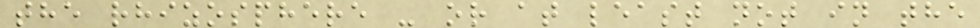the rhizosphere - or at least not in the
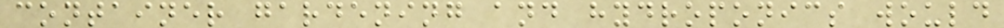container gardening and hydroponics would
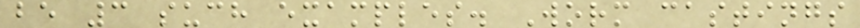be 3 such examples. Worm castings
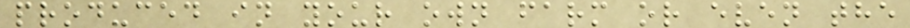produced in your own farm or even the
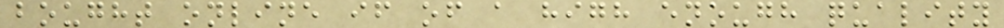bought online if of a high enough quality
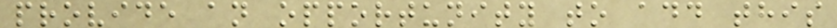provide an opportunity to add this
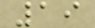19
